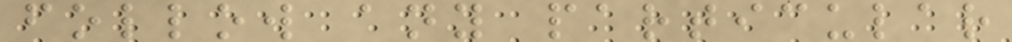follow any particular
